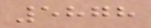5878
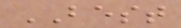BEST
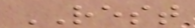REST
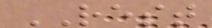REST
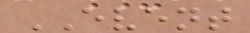EVENT
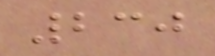230
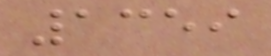1359
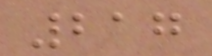217
